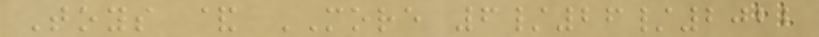Toys & MORE 6/26/2022
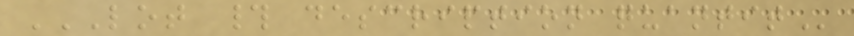LOT # DESCRIPTION QUANTIT
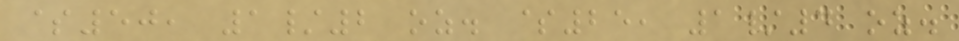$50, 1/2 oz. $25, 1/4 oz.
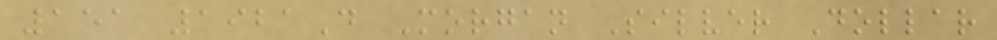151 1921D Morgan Silver Dollar
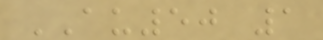AU50 1
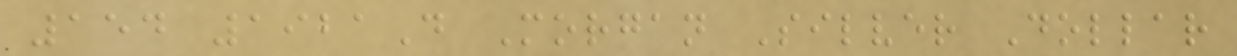154 1921D Morgan Silver Dollar
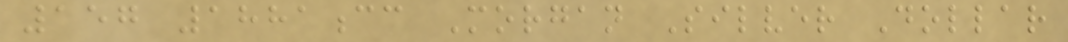157 1881cc Morgan Silver Dollar
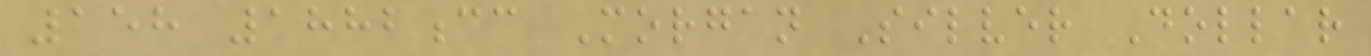158 1882cc Morgan Silver Dollar
